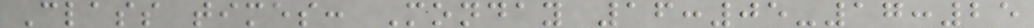Class times: Monday 16:05-17:25
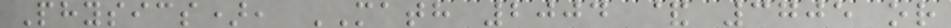Physics), MATH 2004 & 3705 or
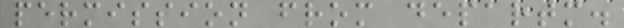permission from departm.
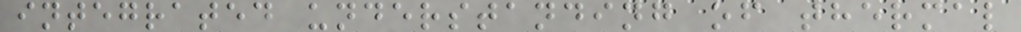integrated understanding of thermal
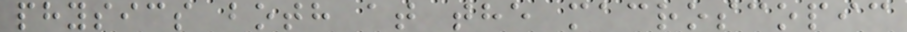physics both at the macroscopic
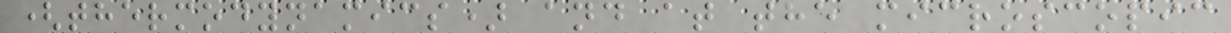(thermodynamics) and at the microscopic
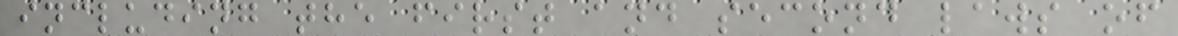including the first and second laws of
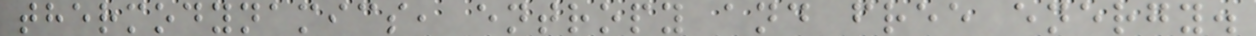thermodynamics, entropy and free energy.
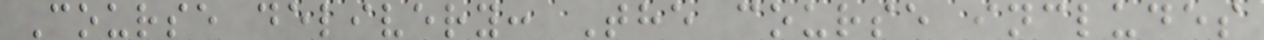Course delivery: The course includes
